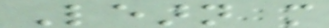Learn more
